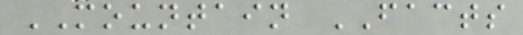MOUNTAIN FACTS
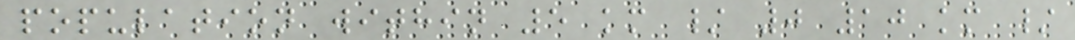population within 5 km / 0 10 km /
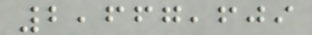2,667,609
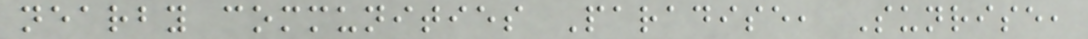nearby communities Paradise, Sunrise,
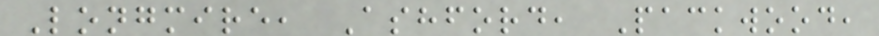Longmire, Ashford, Packwood,
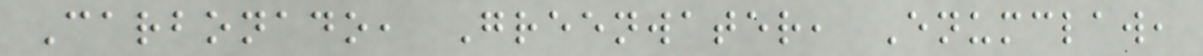Carbonado, Greenwater, Enumclaw,
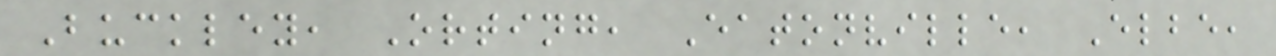Buckley, Orting, Eatonville, Elbe,
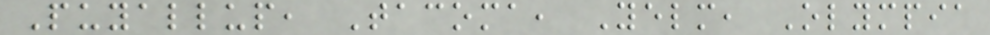Puyallup, Tacoma, Yelm, Olympia
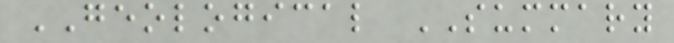GEOLOGICAL SUMMARY
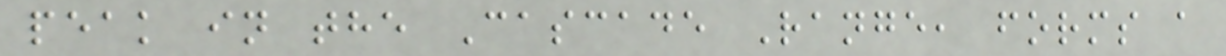peak in the Cascade Range, forms a
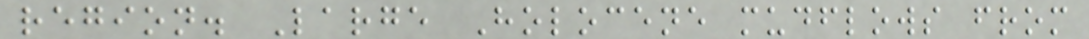region. Large Holocene mudflows from
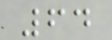64
